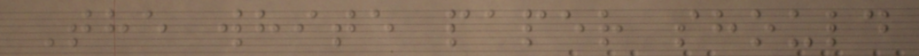The white paper should
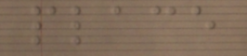place
